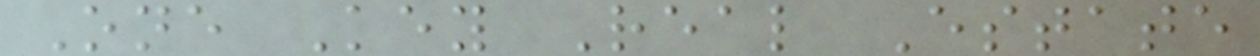One Key Real Estate
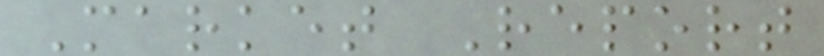Market Report
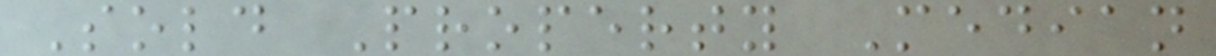Sold Property Median
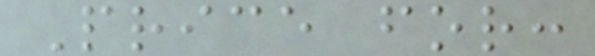Price for:
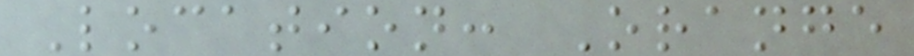Location: Orange
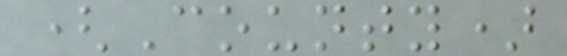(County)
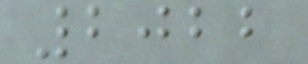2022
